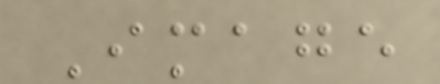Image
